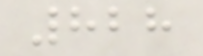828
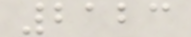2123
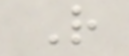R
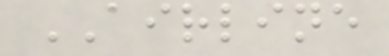AIRLINE
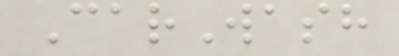CarWash
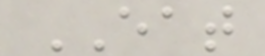EAT
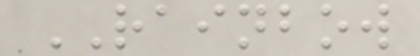RAINBOW
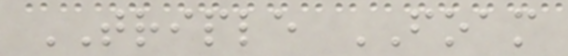TRIPLE FOAM
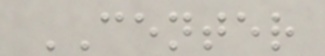CENTER
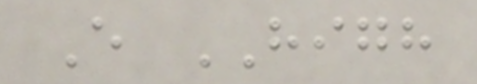E HIGH
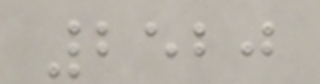2520
